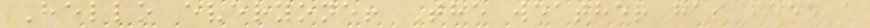Hello everyone! The weather has been a
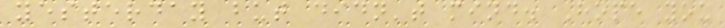yesterday but didn't mind. Hope you
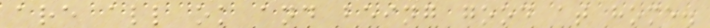are all ok and being good at home.
